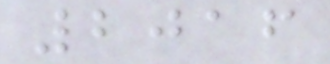2016
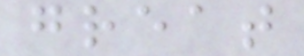great
